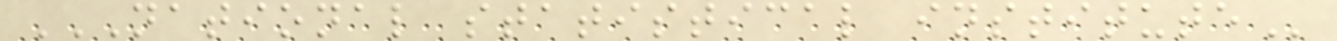NATIONAL STATISTICAL INSTITUTE
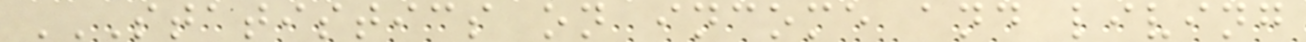STATISTICS ON INCOME AND LIVING
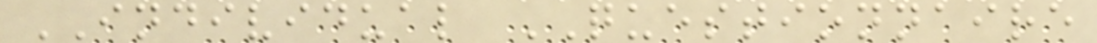INDIVIDUAL QUESTIONNAIRE
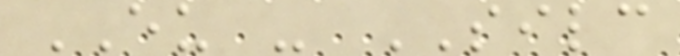EU - SILC
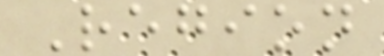Region
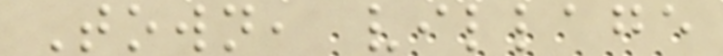Town, village
